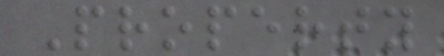Property
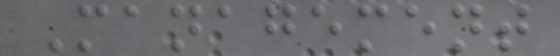Management
